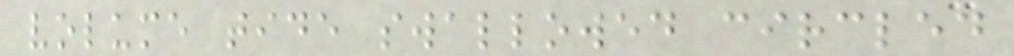volume tide swallowed circled
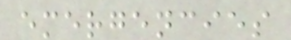emergencies
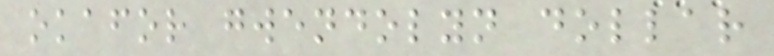okafor gwendolyn dollar
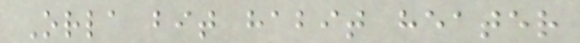Orla bit habit heater
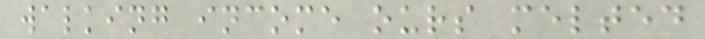walking income ours melted
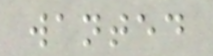wanted
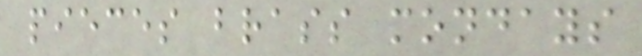pieces brass mondays
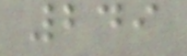249
